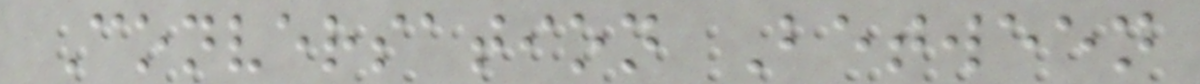Conversation Between
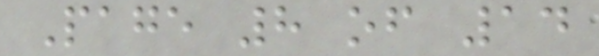Page 8 of 14
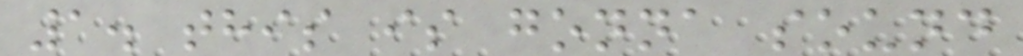1. this is gonna sound
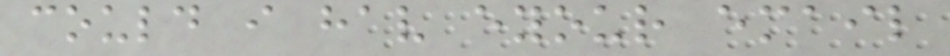could i hav eyour email
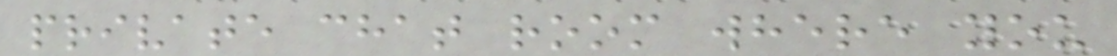private chat room where you
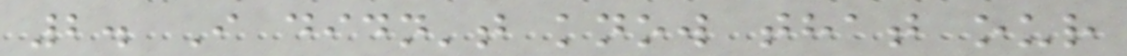2. I didn't know that our
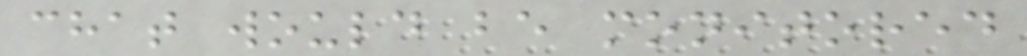chat would be monitored
